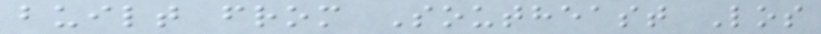built from Southeast Los
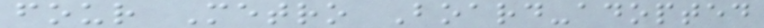four Metro Board-adopted
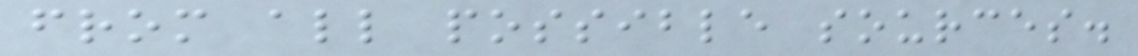from all possible sources.
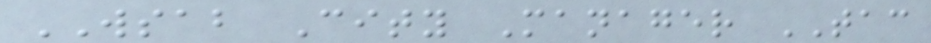WSAB City Manager TAC
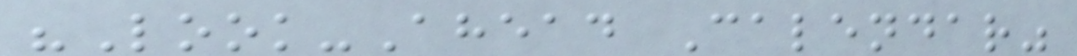"Look-Ahead Calendar"
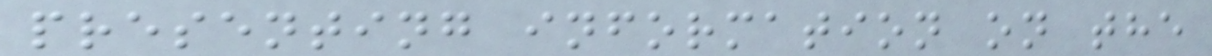presenting information on the
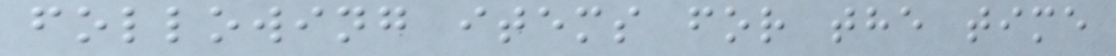following items for the time
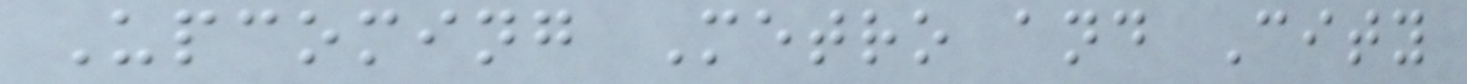Upcoming Metro and City
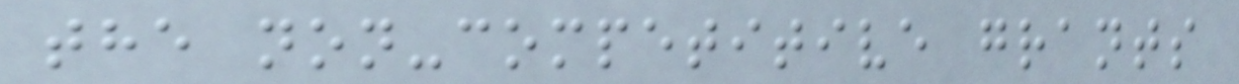the non-competitive grants
